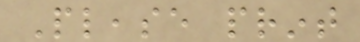Please print
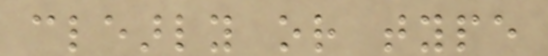clearly or type
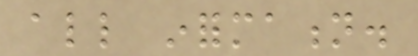all information.
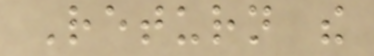Return the
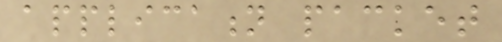application packet
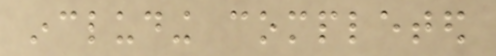including completed
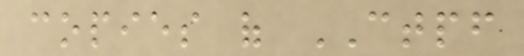copies of CTPF
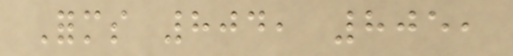Forms 804, 805,
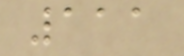111
